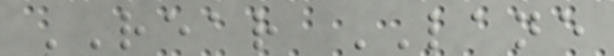REAR LANE
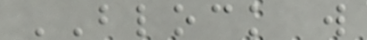BLOCK w
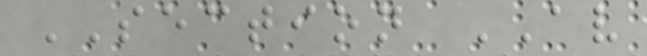SECTION AV
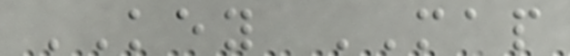KEY MAP
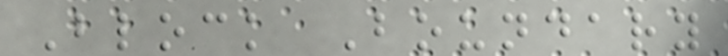Block Boundary
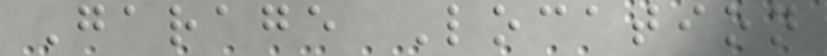Garage Location
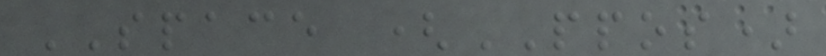SPACE (PPOS)
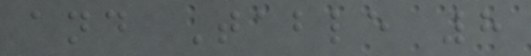and Table 8
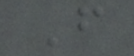F
